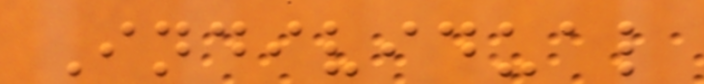Individual
